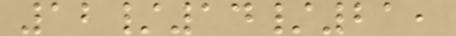12/14/21,
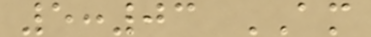5:03 AM
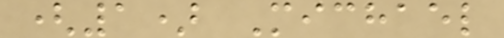(1) Michael
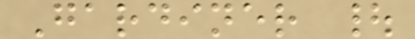Gardiner |
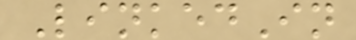LinkedIn
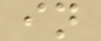in
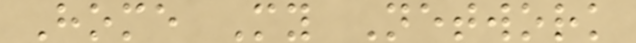Home My Network
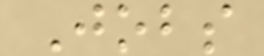Jobs
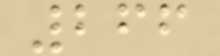266
